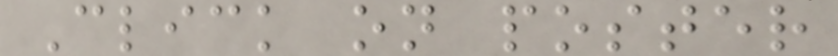Click on poster
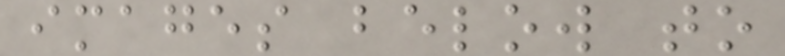images below to
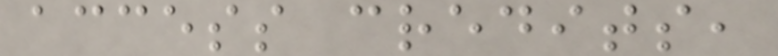access credits,
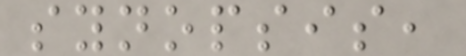synopsis,
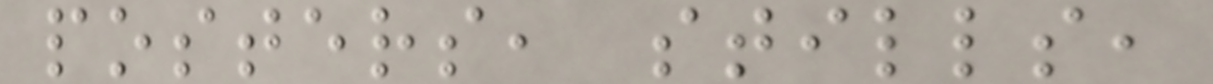posters, stills,
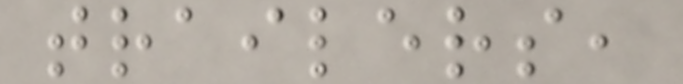trailers,
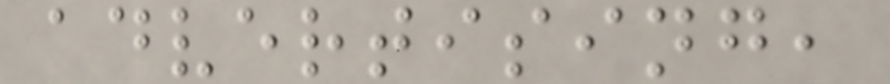advertising,
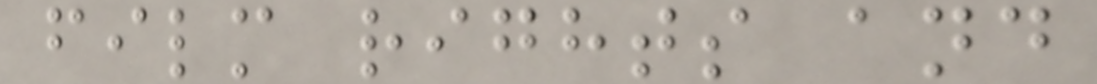film rights and
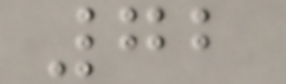72
